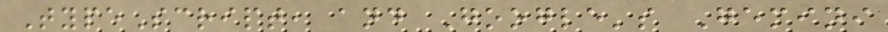TypeScript, and Google's Gemini
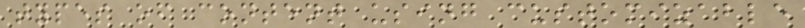types of content using customizable
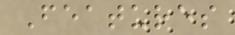Features
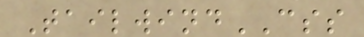TailwindCSS
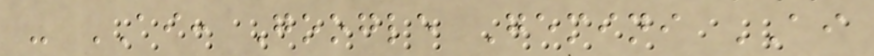- AI: Google Gemini AI
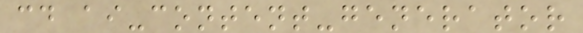cd ai-content-generator
